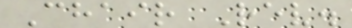Chair Rev.
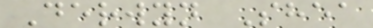Derwyn Shea
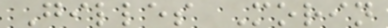Gilles Morin
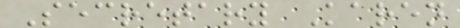Secretary Karen
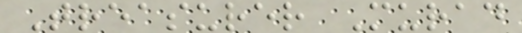Treasurer Murad
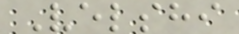Velshi
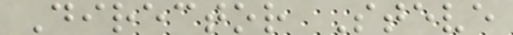Director Steve
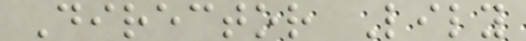Director Lily
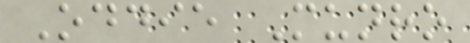Oddie Munro
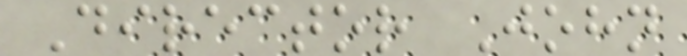Director John
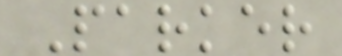Parker
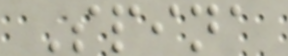Spina
